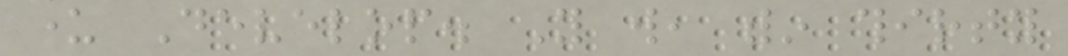under Develop. You will, within thirty
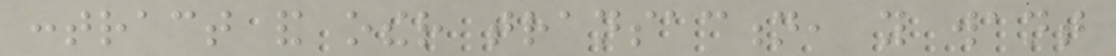contract and other transaction, you want
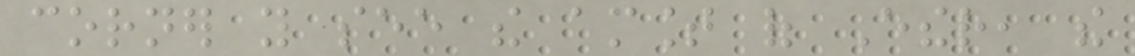corner you see the amount of Ether, the
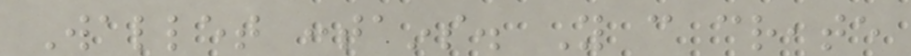Wallet contains. You can create
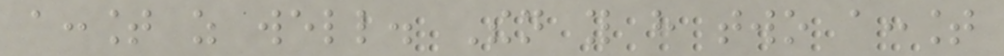account as well. Then you have two account
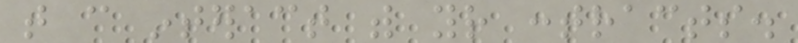that can interact with your contracts.
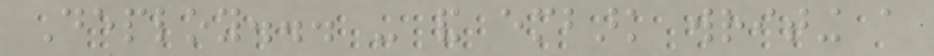Deploy... - and embark writing a
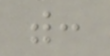with:
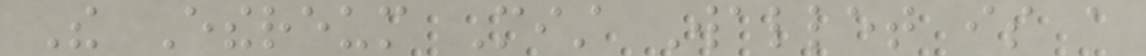The Ethereum Mist Wallet is a
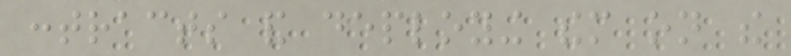contracts and deploying them on the
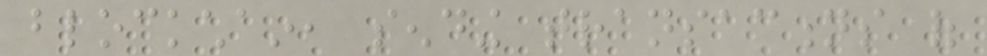blockchain, sending transactions of
